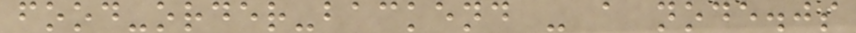food-order-backend - a node.js
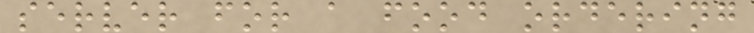server for a food ordering
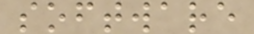software
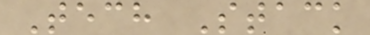Tech Stack
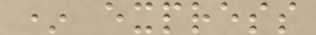* express
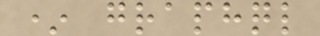* graphql
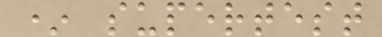* supertest
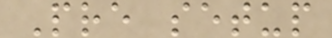Pre setup
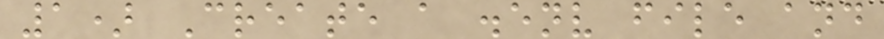1) Create a .env file and
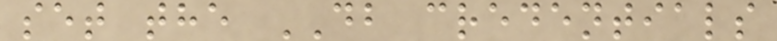set the DB credentials
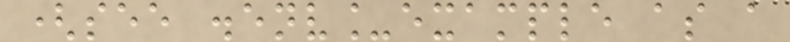(see .env_example as a
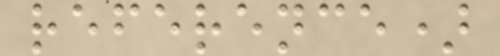reference)
